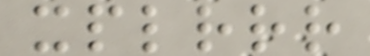xplrrr
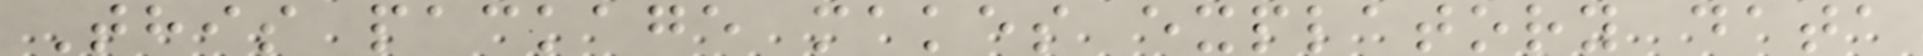This package makes explatory data
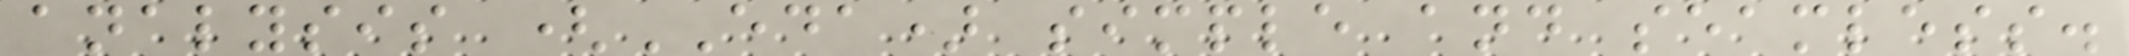analysis (EDA) simple and seamless.
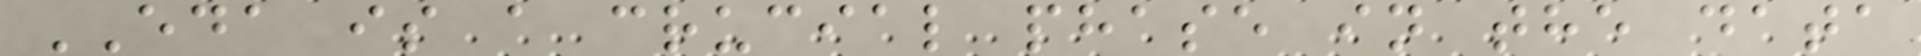EDA is a crucial phase in the data
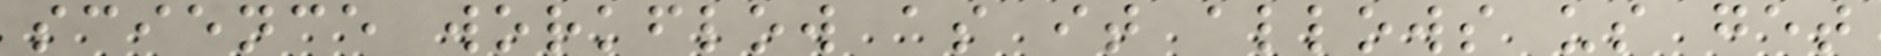science workflow as it allows us get
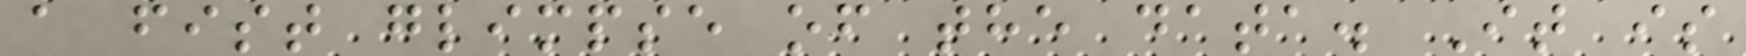a fist glimpse of the data. It is
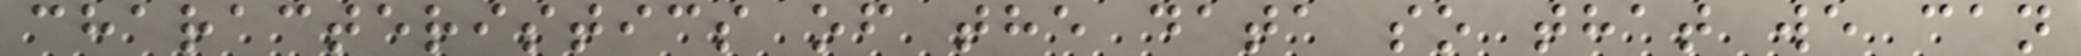characteristics of the data so that we can
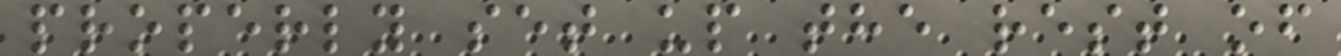properly set up the rest of
